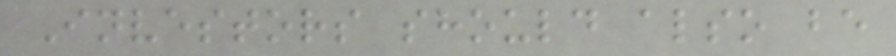Investors should also be
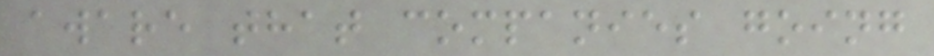aware that companies going
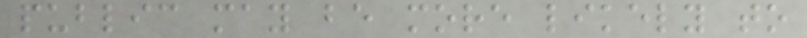public may be more likely to
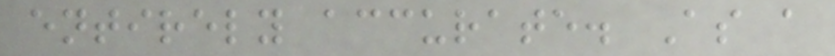entirely accurate. As a
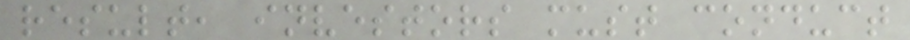result, investors must conduct
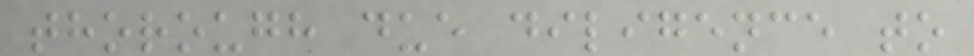thorough due diligence to
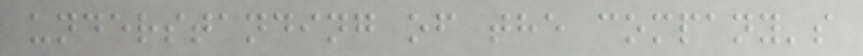understanding of the company's
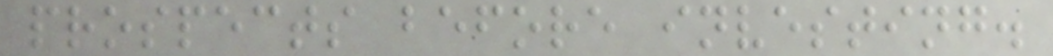prospects before investing.
